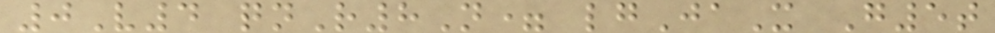0V4 qnR8N= lgJaX G5t
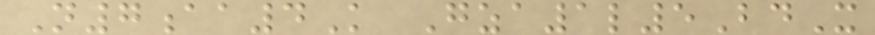N7aa4K Gza1l5BdX
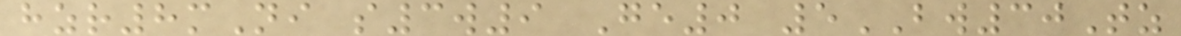hzr8mNi s3w9 Ge0 5BW30Tz
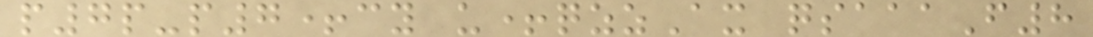p7p-p7+cy u+qzzAx qsaaaF8
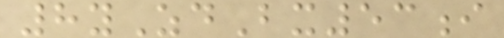8yZdBx53i
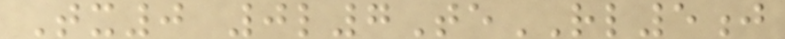Tx0 0l7TeRL5j
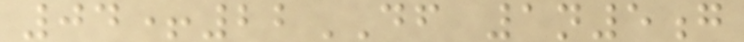04+22DF 1n5g
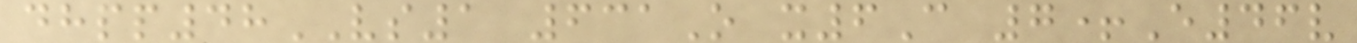dhpp48VS1 631O x6C 7+E46v
